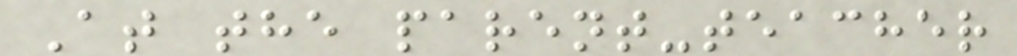At the parent-teacher
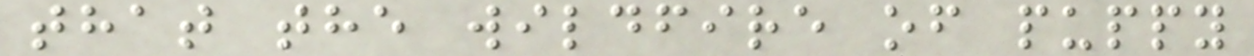that the wildfire of puppy
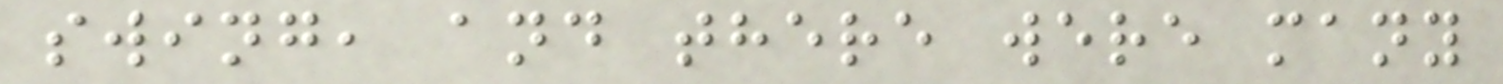swing, and there were many
